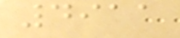4911
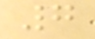7
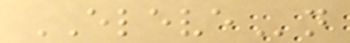ELEVEn
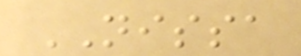NISSA
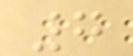7
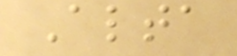Alta
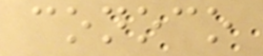conoco
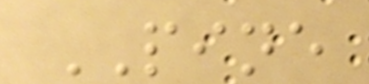PINE
